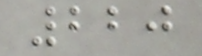220
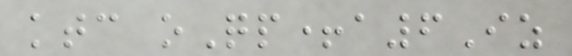ktc oQp+a6Iz
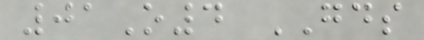01O4 GDS
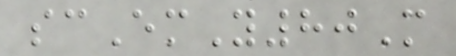scEmY80M
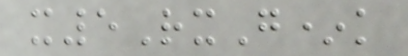x5RxG*k
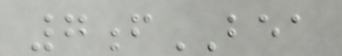7fBEA
